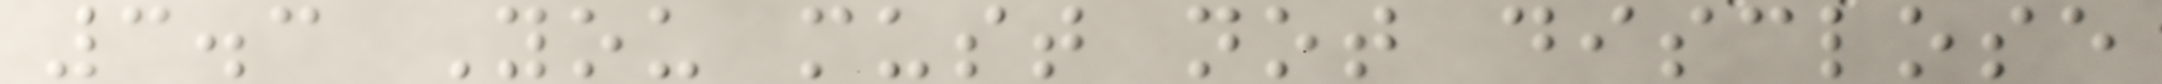3.3 You must not disclose
